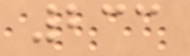233
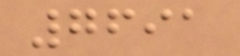7691
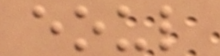eoul
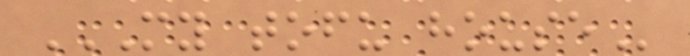MY TOFU HOUSE
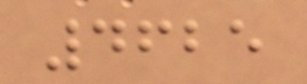4625
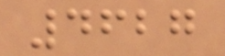4627
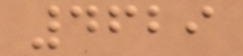4629
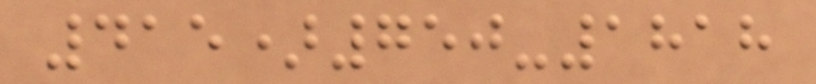415)750-1818
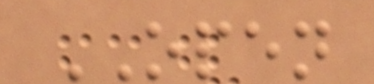OPEN
